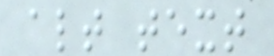alt text
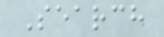Search
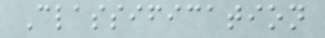Classification
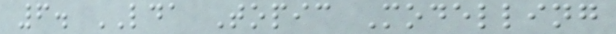6. LDA Topic Modelling
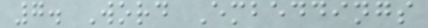7. Word Embeddings
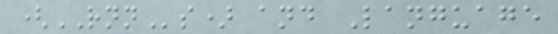(RNNs) and Language
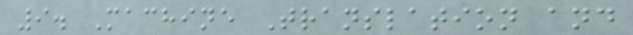9. Machine Translation and
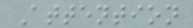Attention
